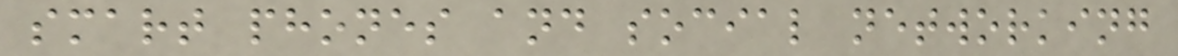smart phones and social networking
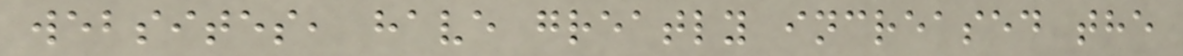websites, have greatly increased the
